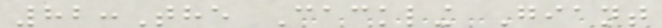82:The Cackling Giant
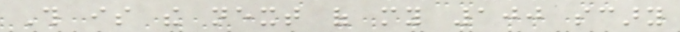This is the next of my 100 scary
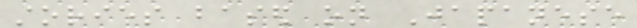stories based on Japanese
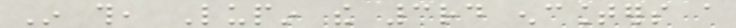In this, Lupin the 3rd encounters a
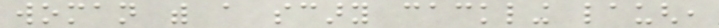woman with a scary cackling laugh,
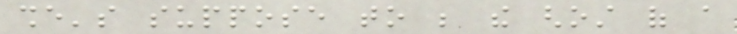she's suppose to be the ghost of a
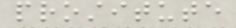prostitute
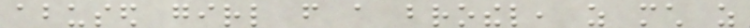abused girl from a brothel, as much as
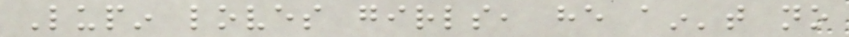Lupin loves girls, he ain't no
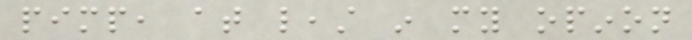pimp, at least in my opinon
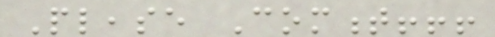Please Comment!!!
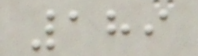189
